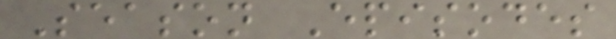Season Episodes
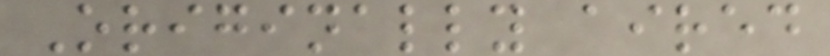Originally aired
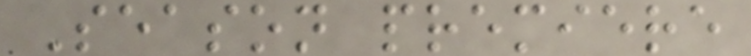Season premiere
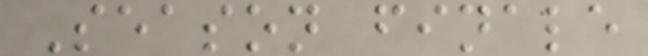Season finale
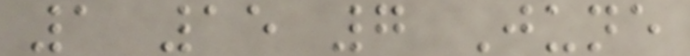1 15 7 June
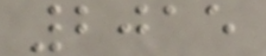2015
